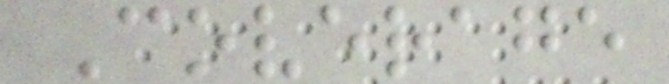Coverage
